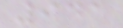941
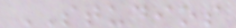STUDIOS
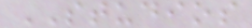STUDIOS
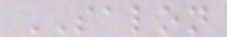SALON
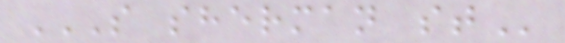S SHERMAN ST
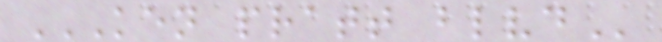KEN PRATT BLVD
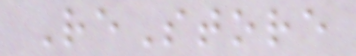ReStore
